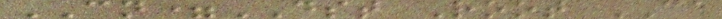CN=DST Root CA
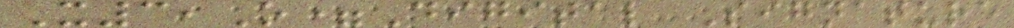X3,O=Digital Signature
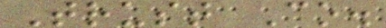Trust Co.
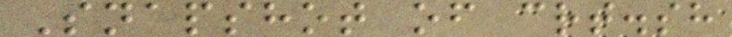Snapshot of crt.sh
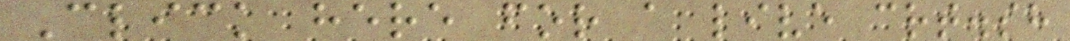Click here for a live crt.sh
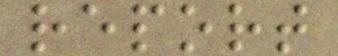report
